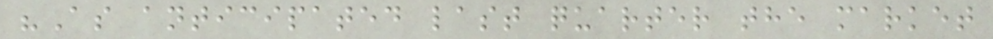"As anticipated last quarter the market
